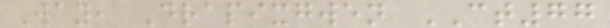Way, Drapixgwen CT77
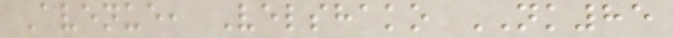Avenue, Velshako NK85
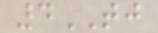4TJ
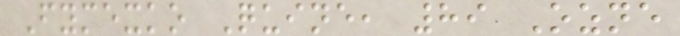Fymexko Quine, 89 Ozne
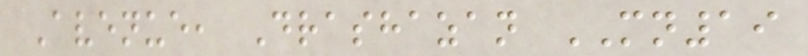Avenue, Drashazan MN19
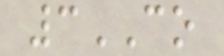3CO
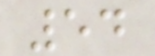54
